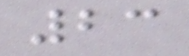23
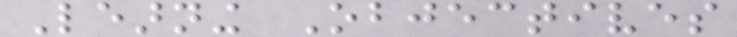Learning Objectives
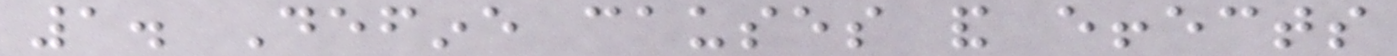1. Define causes and effects
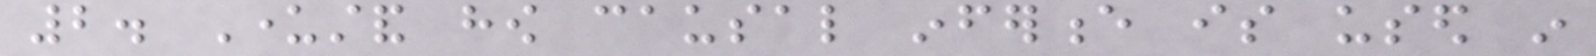2. Understand how causal inference is used in
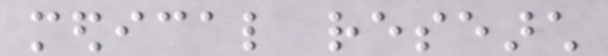medical research
